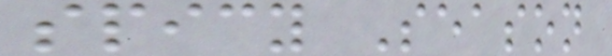spicy Season
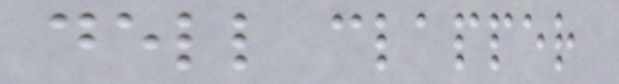dell clapper
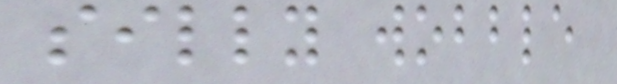silly wobble
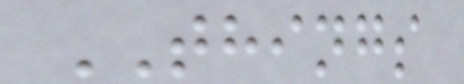THINGS
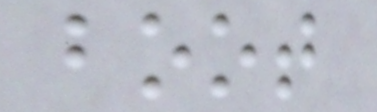boot
